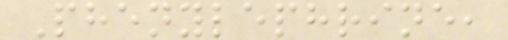Phenylephrine,
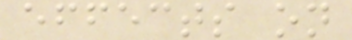effects on
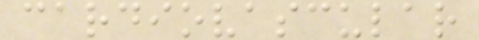cardiovascular
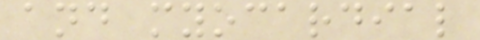and myocardial
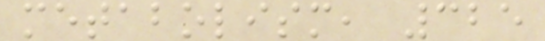metabolism, 325
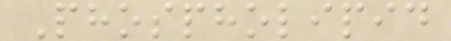Phospholipid
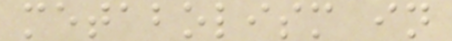metabolism in
